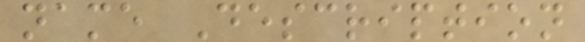name Description
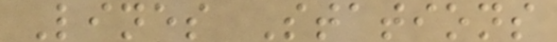Lines Stations
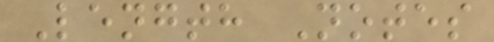Length Notes
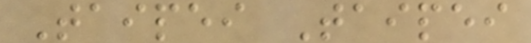Taipei Taipei
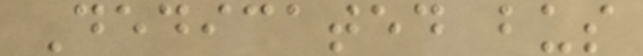Dedicated bus
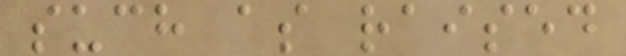such as raised
